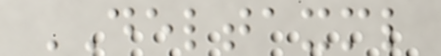DELTAXML
